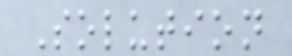Solution
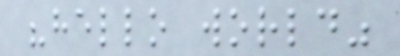"hello world"
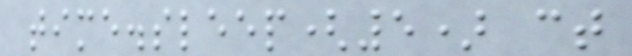time.sleep(5) ct
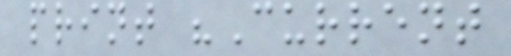print "Current
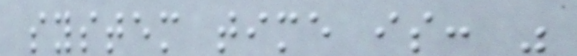system time is: "
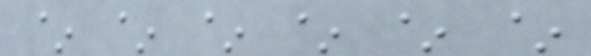~ ~ ~ ~ ~ ~
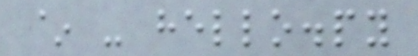~ - hello.py
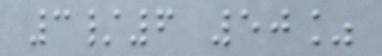3/6 50%
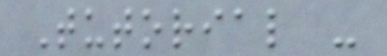Tutorial -
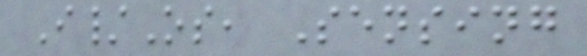I/Os, Sensing
